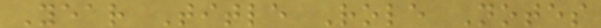Year Title Role Notes
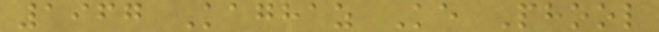1967 Kaghaz Ke Phool
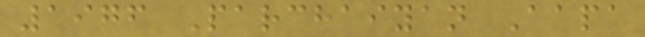1976 Parchaiyan Aapa
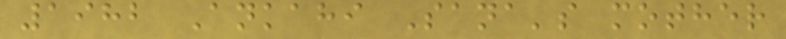1982 Ankahi Sana's mother
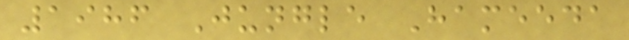1986 Jungle Hameeda
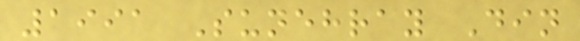1991 Sunehray Din
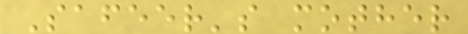Safeer's mother
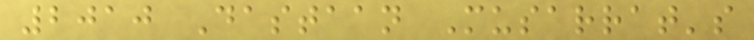2010 Dastaan Musarrat's
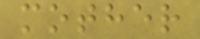mother
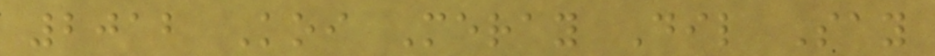2012 Koi Meray Dil Say
